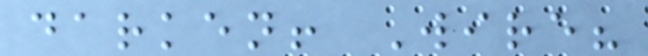darken! Wire?
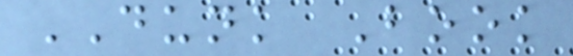DUNK Book
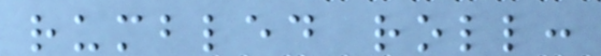rumbled roll:
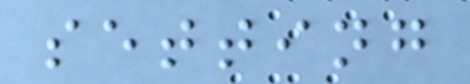setting
